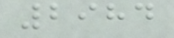2984
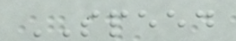SPEED
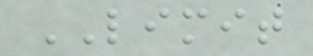LIMIT
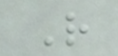R
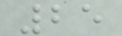25
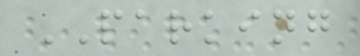PARKING
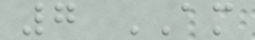7 AM
